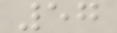57
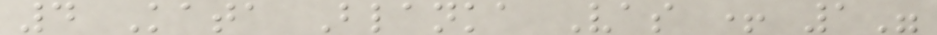4 Kata Blanka Vas + 1"
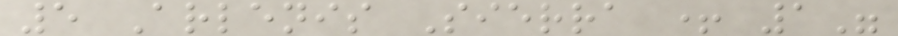5 Arlenis Sierra + 1"
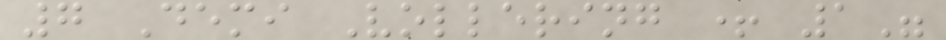7 Demi Vollering + 1"
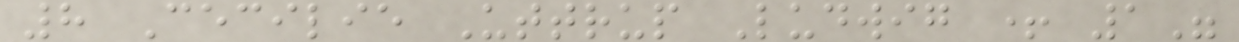8 Cecilie Uttrup Ludwig + 1"
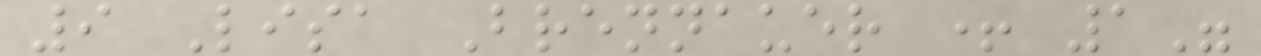9 Lisa Brennauer + 1"
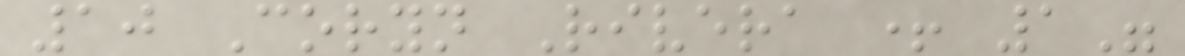10 Coryn Rivera + 1"
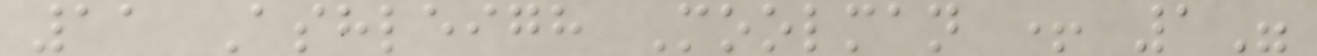11 Ashleigh Moolman + 1"
